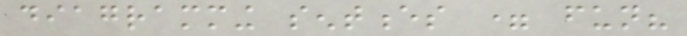diagramming sentences = fun?
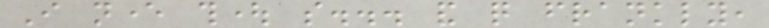I never thought so... and quite frankly,
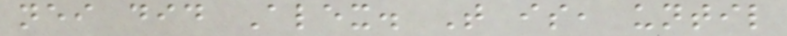neither did Alex. That is, until
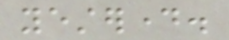yesterday.
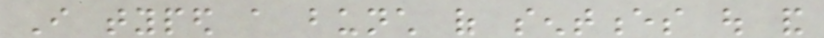I typed a bunch of sentences out and
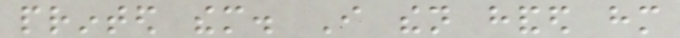printed them. I then handed him
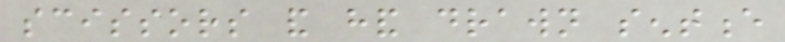scissors and hand drawn sentence
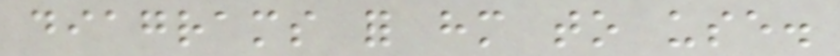diagrams for him to use.
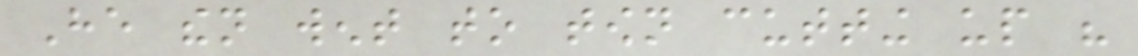He then went to town cutting up his
